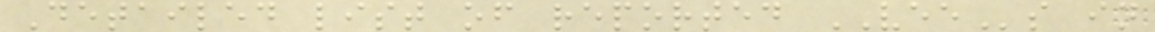Detailed list of reported VEEs in
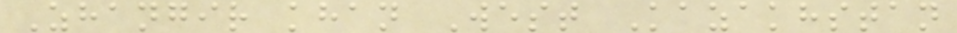Zhangir khan West Kazakhstan
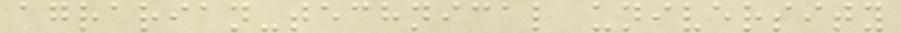agrarian-technical university
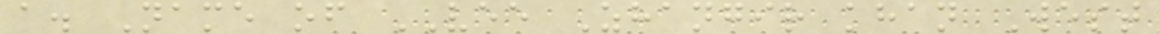a. Name of VEE Zhangir khan West
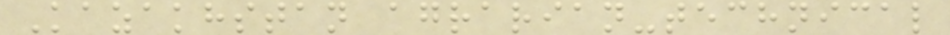Kazakhstan agrarian-technical
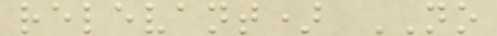relevant) NO
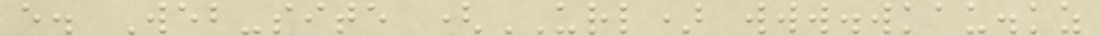e. Web-site (URL) www.wkau.kz
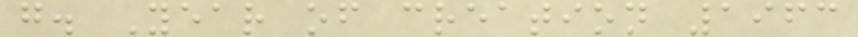g. Year of creation 1963
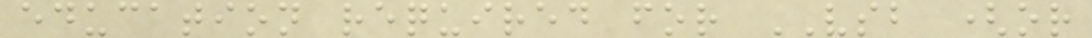education required for VSB (or
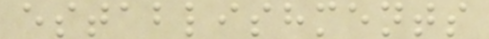establishments
